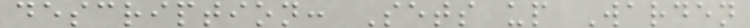description: Sets up Warden
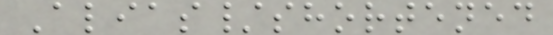Alias/shortened
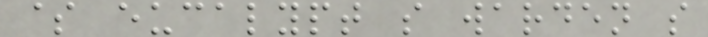$ eucalypt s warden s
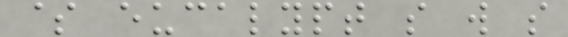$ eucalypt s w s
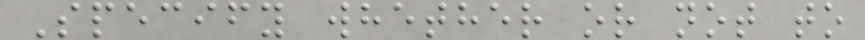Specify whether or not to
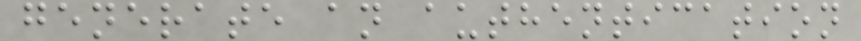generate an authentication
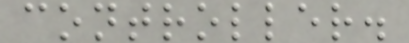controller.
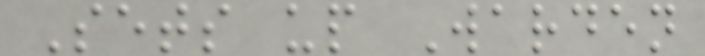Sets up Warden
